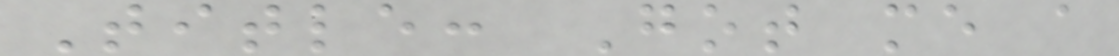Title: Got me a
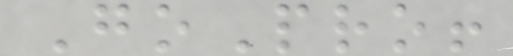GoPro!
